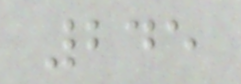245
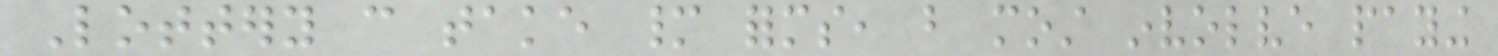Lottery can take many forms, but most involve paying
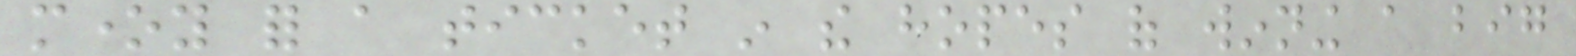money for a ticket in the hopes of winning a big
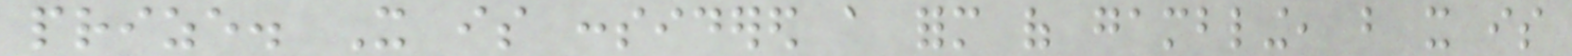prize. It is considered a form of gambling, but it is
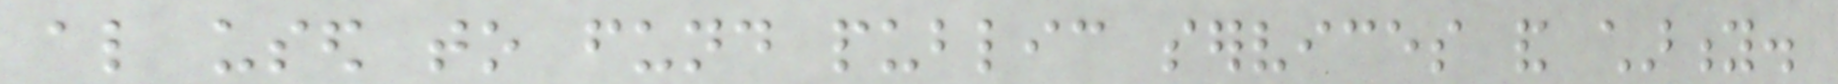also used to fund public services and charity.
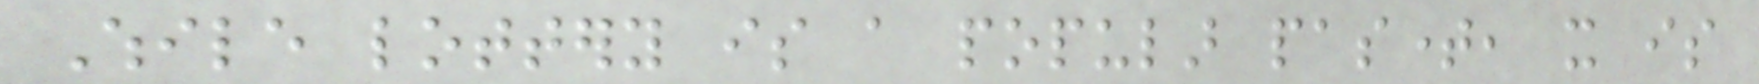While lottery is a popular pastime, it is
